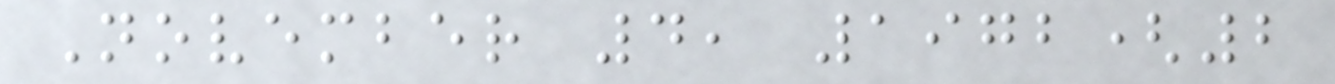November 4, 1972(2
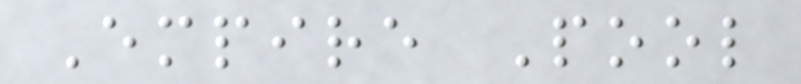Empire Pool
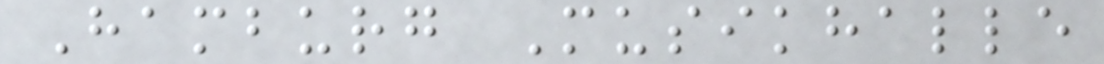Hamburg Musikhalle
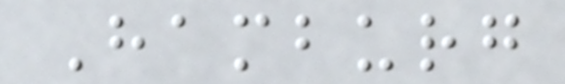Hamburg
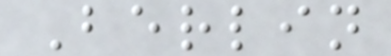Berlin
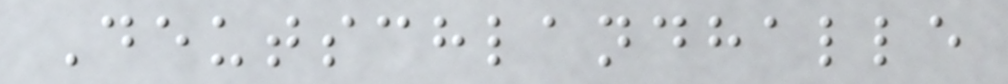Deutschlandhalle
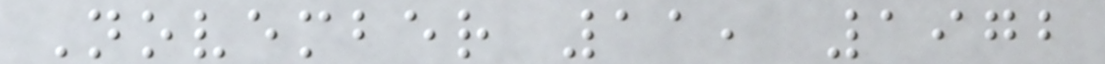November 11, 1972
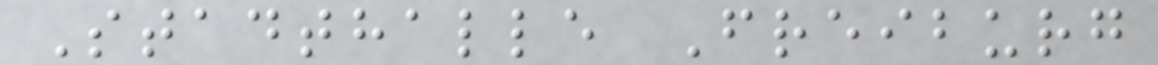Stadthalle Freiburg
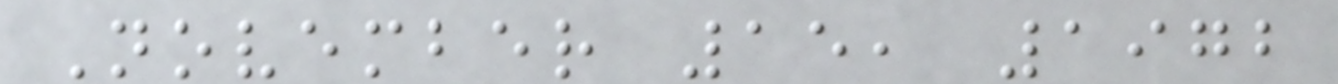November 15, 1972
